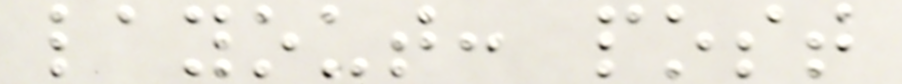layout: post
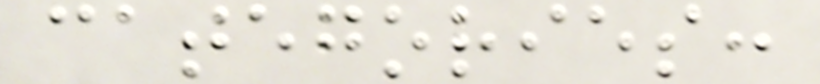categories:
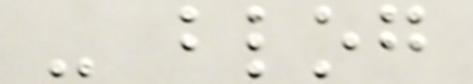- blog
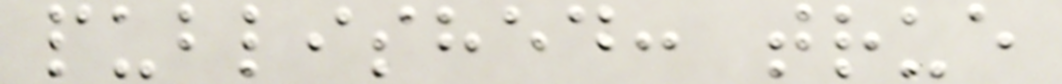published: true
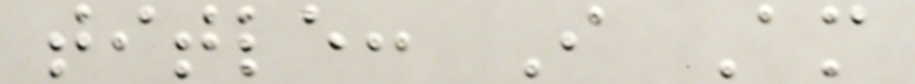title: I Am
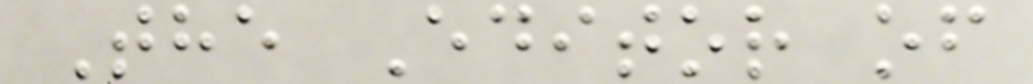The Editor of
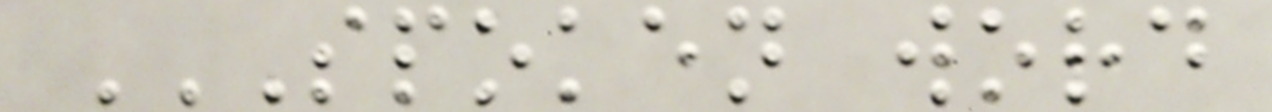SPOKEN WORD
